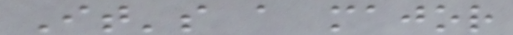It's a major
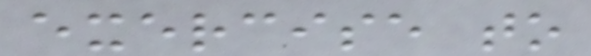exercise to
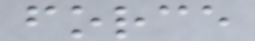force
